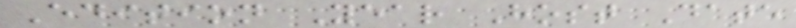Edition Year Host Date
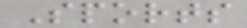Sports
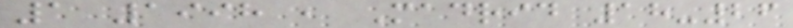1 1998 , Madrid 18-26
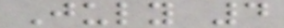July 4
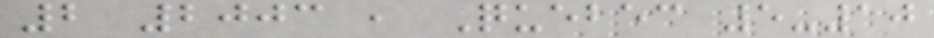2 2003 , Quebec 5-10
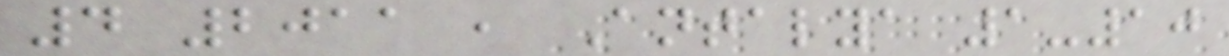4 2011 , Antalya 1-10
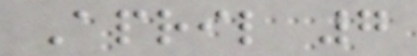April 7
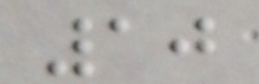10
